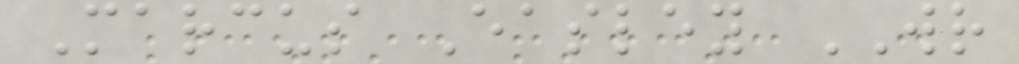Marcus Easley WR
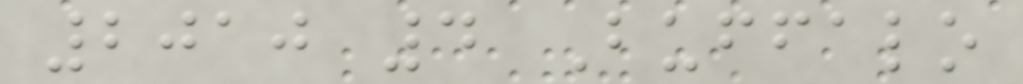2010 4 Buffalo
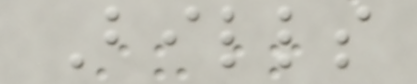Bills
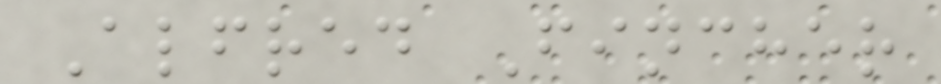Alfred Fincher
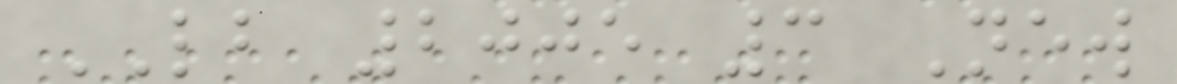LB 2005 3 New
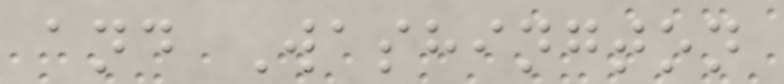and Washington
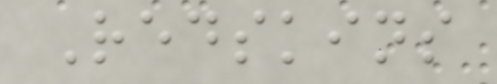Redskins
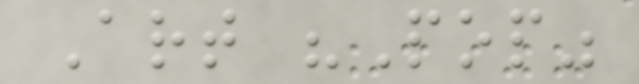Art "Pop"
